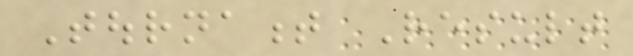Tournament Result
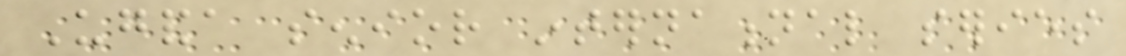Uganda senior international series
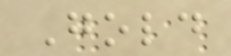Gold
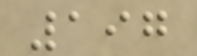197
